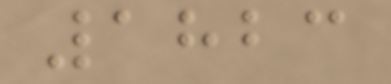1823
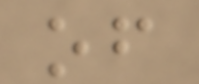of
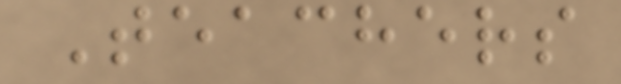Teachers
